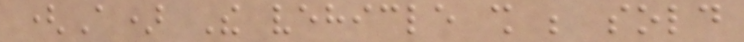(A) The vehicle shall be sold
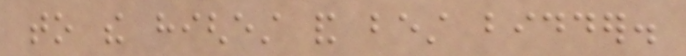to the highest and best bidder.
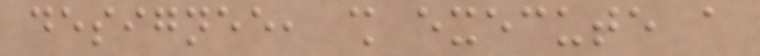designee, shall execute a
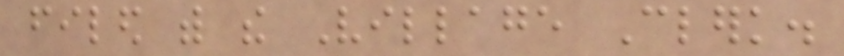filed with the Village Clerk.
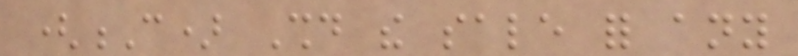(C) Should the sale for any
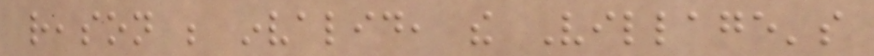reason be invalid, the Village's
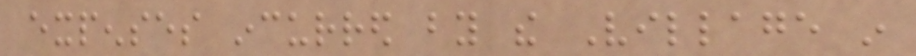expenses incurred by the Village in
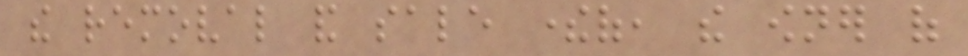the removal and sale thereof, the owner of
